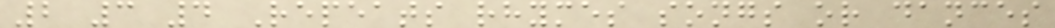2 3 4 Repeats rhymes songs or dances
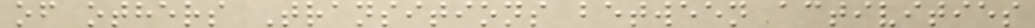of others Transitions between activities
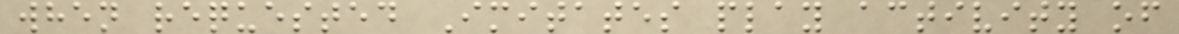when requested Imitates play activity of
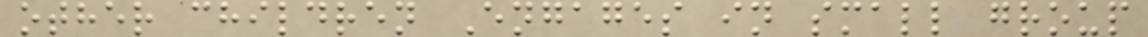other children Engages in small group
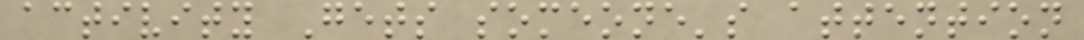activity Gets someone's attention
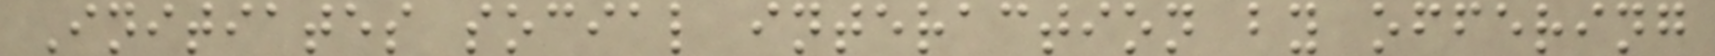Initiates social interaction by offering
